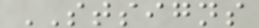STSIGNS
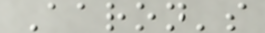Aaron's
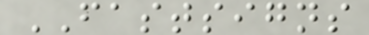FASTSIGNS
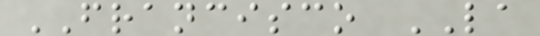FRANCISCO LA
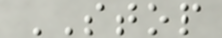STOP
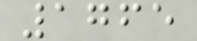1765
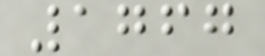1767
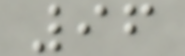96
